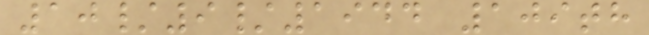10/9/1944 109th
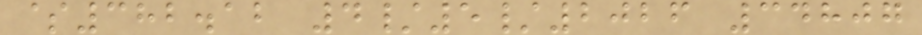$382.12 4/5/2026 34807
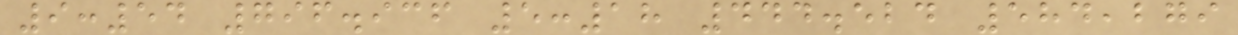9:54 796.936 5:18 444.524 584,279
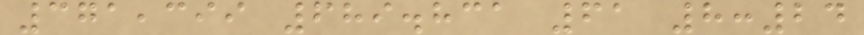371,399 689.831 61 8:24
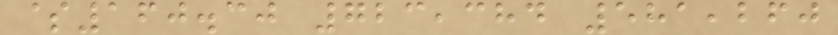$160.30 723,384 581,260
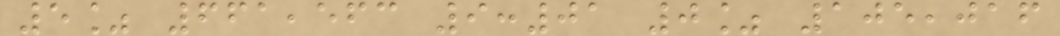5% 661,563 9:01 0% 105,016
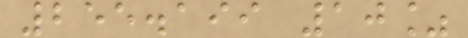255.199 10%
